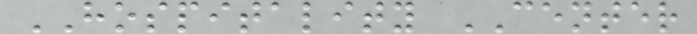HOSPITALITY CENTER
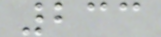233
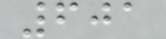601
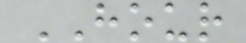HOUR
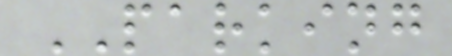PARKING
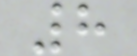8
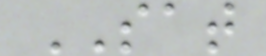SAT
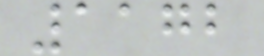1172
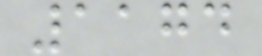1174
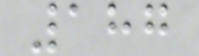187
